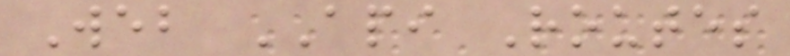Web API Routes
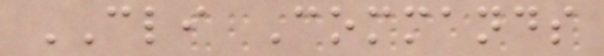CLI Commands
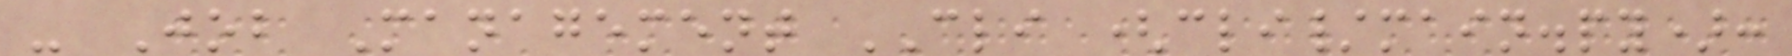- Job Management CLI (cli/main.py):
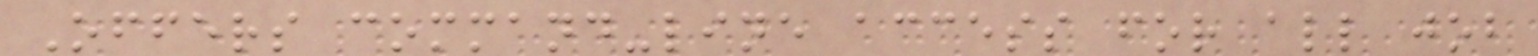Offers command-line access for all job
